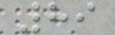89
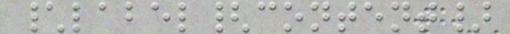\label{content}
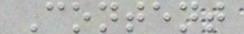Content
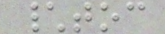\toc
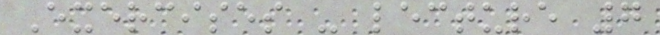Exercises - lecture 7
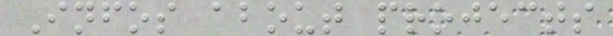Infos about projects
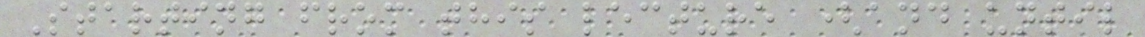Starting from this lecture (and until
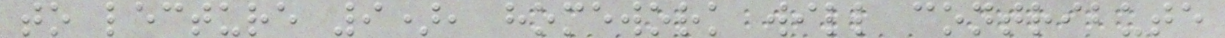to lecture 9), homework will contribute
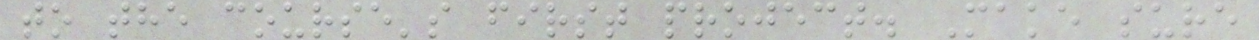to the course's first project. Make sure
